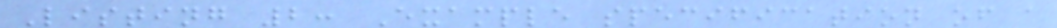Listing 2: Example specification of a
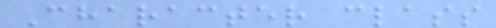Character class
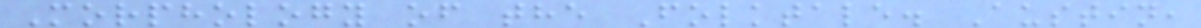Morphology of the Folktale. Austin,
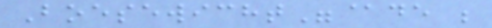Boesewicht"@de ;
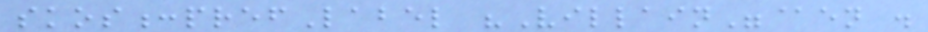skos:prefLabel "Villain"@en .
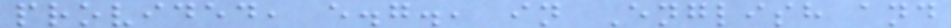provided, e.g., in English and
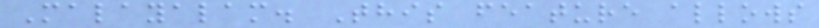Malayalam. This feature allows
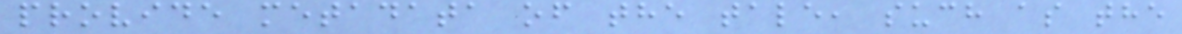provide metadata of the tale, such as the
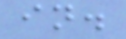in.
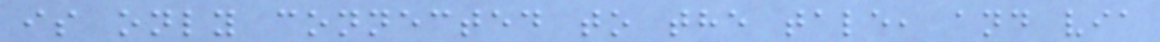is only connected to the tale, and via
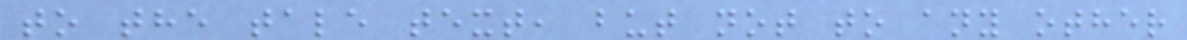to the tale text, but not to any other
